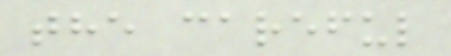the careful
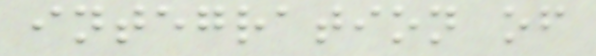integration of
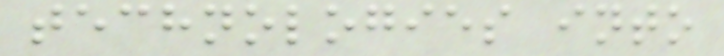technologies into
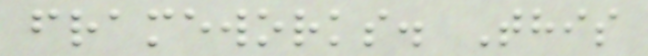frameworks. This
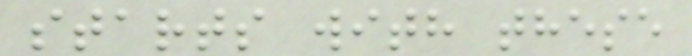starts with these
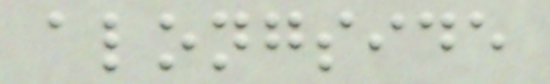alongside
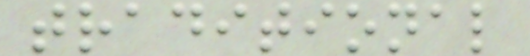traditional
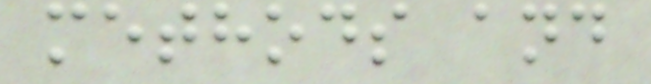methods and
